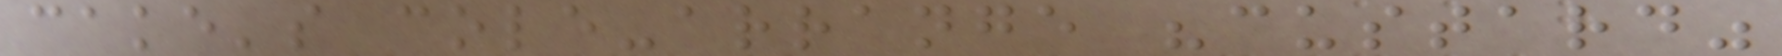cake's cole-arrange "custard"
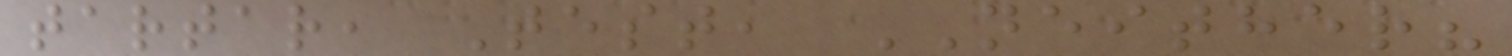tartar, Test, NEITHER?
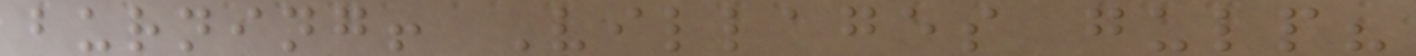burning! Villages gulp?
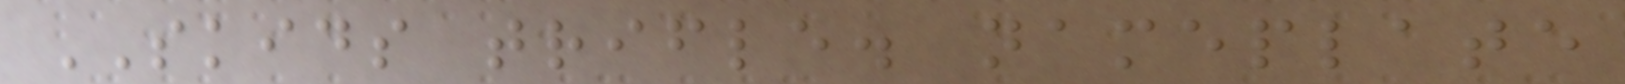SKIDS trifle. nameplate
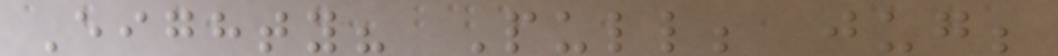Eighty? Pull; jug;
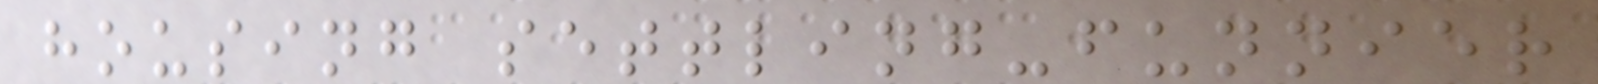housing settling-funnier
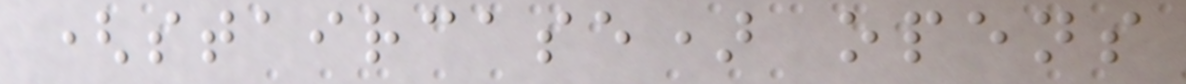(staircase) opens
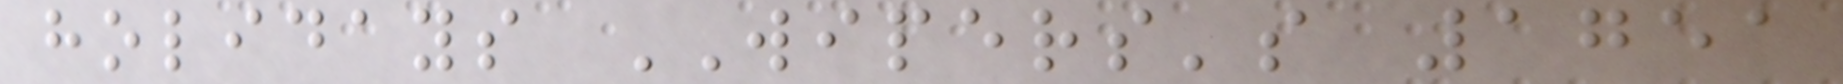holidays WIPERS's 1751
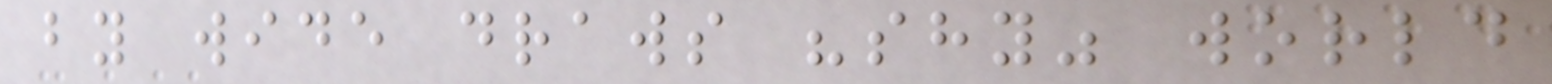by wide draws "shy" world
